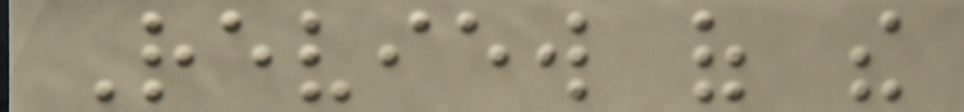Review of the
